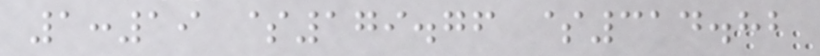1:19 $179.76 $314.82
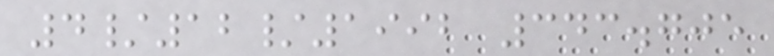4/12/1992 343.705
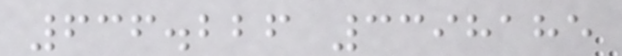636.226 3398185
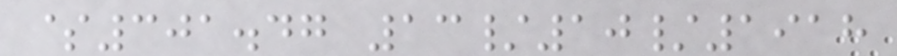$301.47 13/10/1918
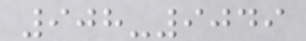908-9049
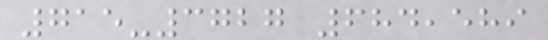715-3727 684,589
